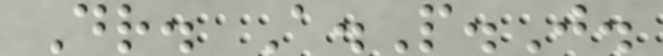Dr. A.P.J.
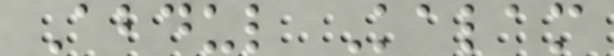Abdul Kalam
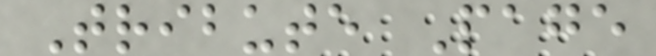Tribute Page
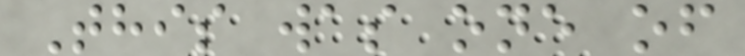This was one of
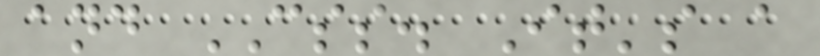and CSS. It's a
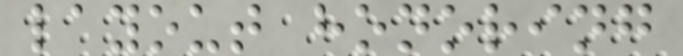layout honoring
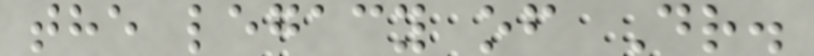the legacy of Dr.
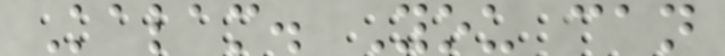Kalam. You can
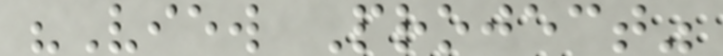"View Project"
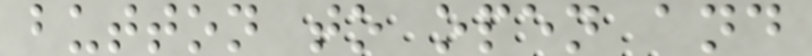button to open and
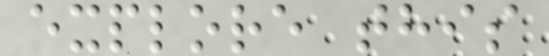explore this
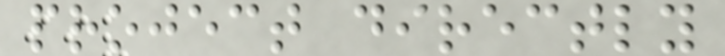project directly
